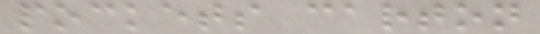pockets carton
